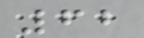62
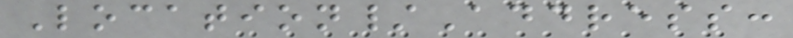Location/Address:
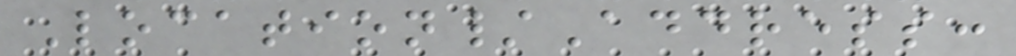Location/Address:
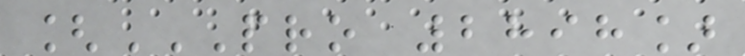[PRO 2898]
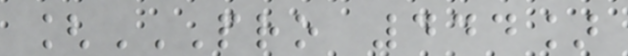[PRO 444]
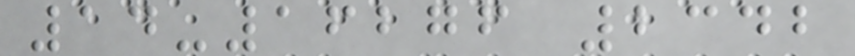14-16276 2342
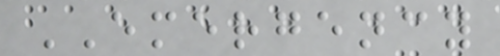EMERGENCY
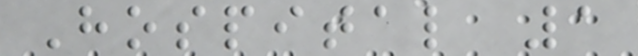Hospital 1
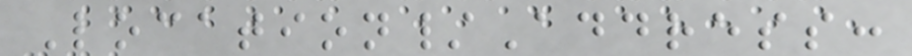Location/Address:
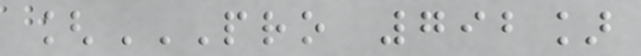[PRO 792]
